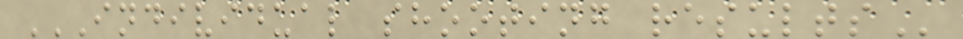INDIVIDUAL SHOOTING RESULTS
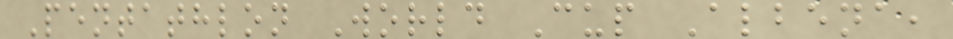Pentathlon World Cup Albena,
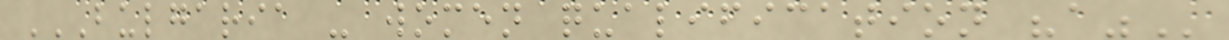BULGARIA - WOMEN QUALIFICATION "A"
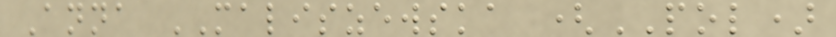Anna MALISZEWSKA (POL)
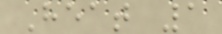Heat 1
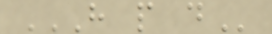H P D
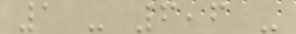1 - 6,6 -
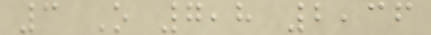3 O 7,8 2,36
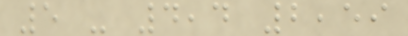5 - 4,4 2,59
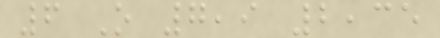6 O 7,9 2,35
